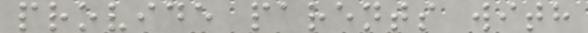provide parents with
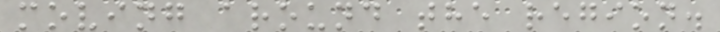moving around the region.
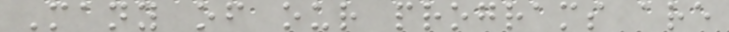Many of our programs are
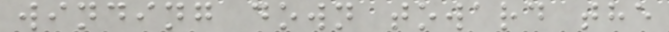winding down toward the
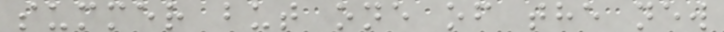summer but one of the new
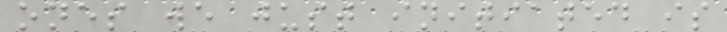ones we just initiated is
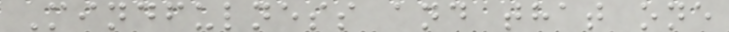Mindfulness and that one
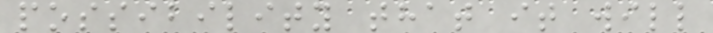possibility that it will
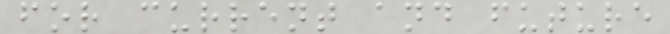for current and future
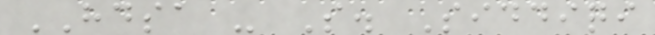HDSA - S. Siddiqi
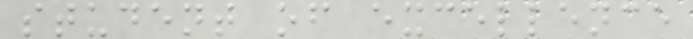student of excellence
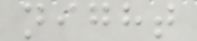night
